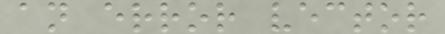an error vector
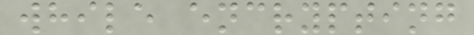while encrypting
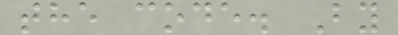the code. By
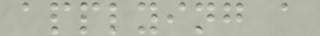applying a
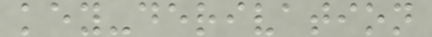key-derivation
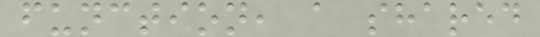function, a shared
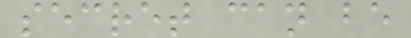secret can be
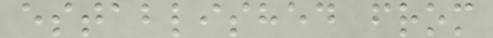established from
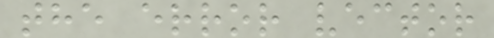the error vector
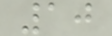10
